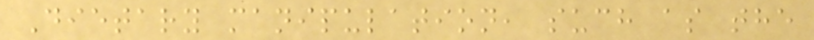Dietary manipulation, such as the
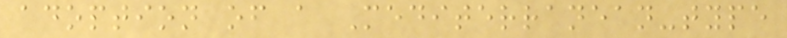adoption of a Mediterranean-type
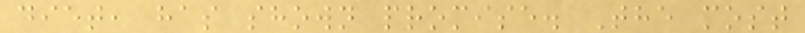diet, has shown promise. The most
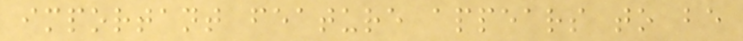important feature appears to be
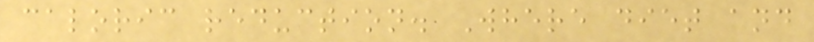caloric reduction. Where diet and
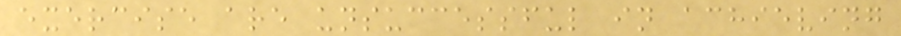exercise are unsuccessful in achieving
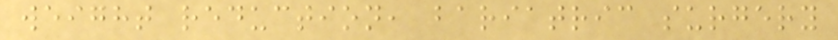weight reduction, bariatric surgery
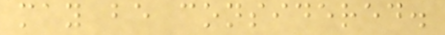may be considered.
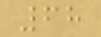68
